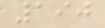190
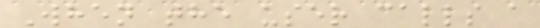When the user calls a
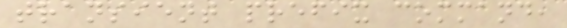transient prefix command,
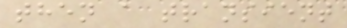then a transient
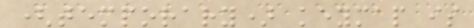(temporary) keymap is
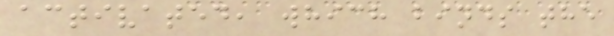activated, which binds the
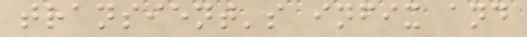transient's infix and
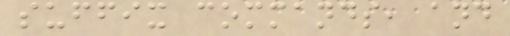suffix commands, and
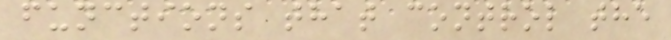functions that control the
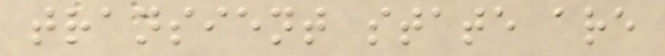transient state are
